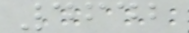4642
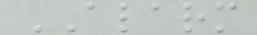ALARM
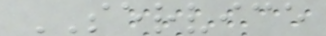SERVICE
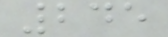245
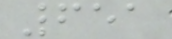651
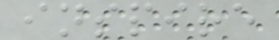inspire
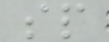sp
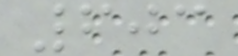603
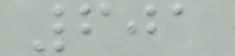601
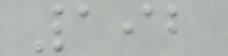192
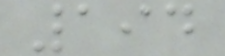194
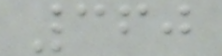360
